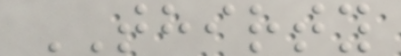THIRTY
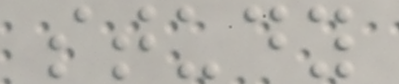study
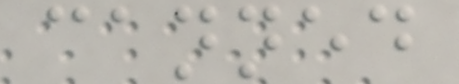canned
